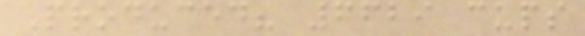Produced? 6629 cups
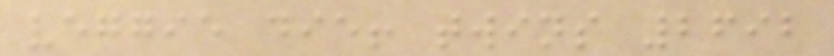veggie die! twins 2692
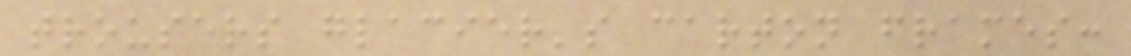trousers glacier's carton frames:
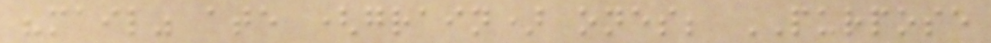"mail" ate (grain) ones; PURPOSE
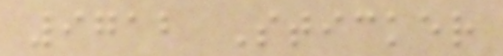9712 Sticker
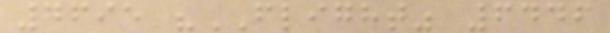7695 "FLIGHT" 6446
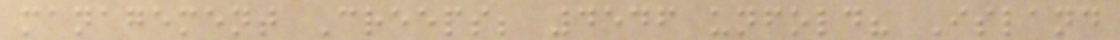management Creeps; 4546 unfold? Island
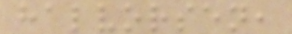halvorsen,
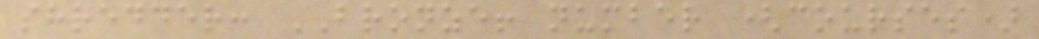shredder: BRONZE! number (courses)
